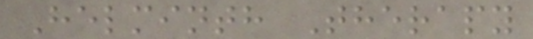Helminth Therapy
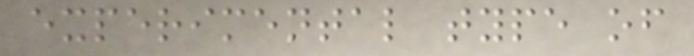experimental type of
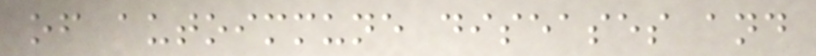of autoimmune diseases and
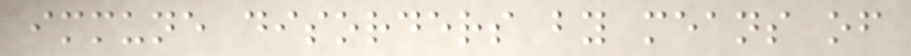immune disorders by means of
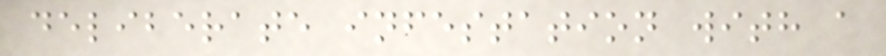deliberate infestation with a
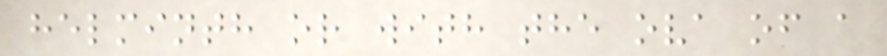helminth or with the ova of a
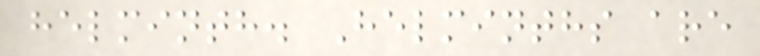helminth. Helminths are
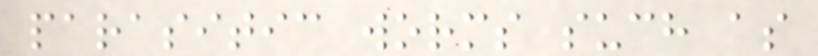parasitic worms such as
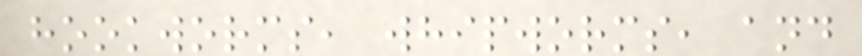hookworms, whipworms, and
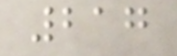217
